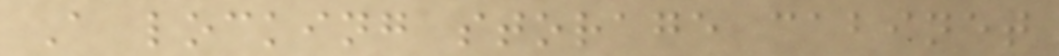A locking storage cabinet
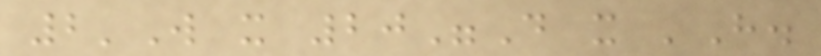2'W x 20"D x 'H.
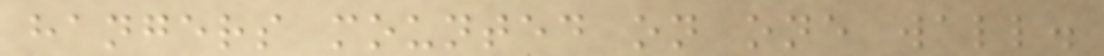hangers mounted on one wall.
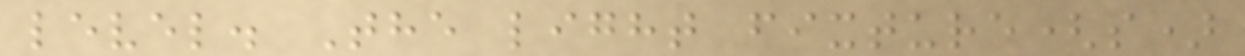level. The light fixture(s)
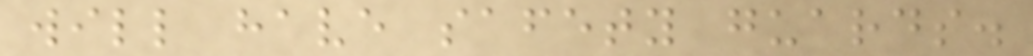will have safety guards.
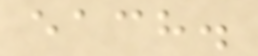each.
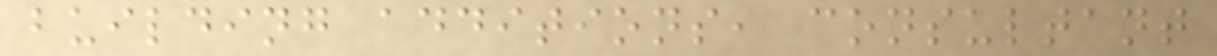building additions, consultant
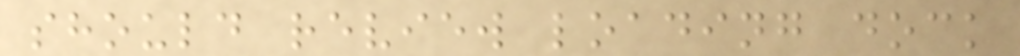should review loading dock
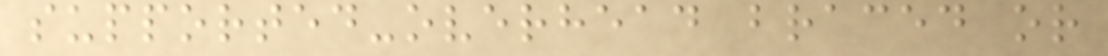supported-overhead braced or
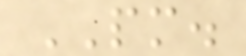PM.
